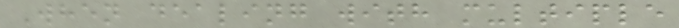When dealing with multiple
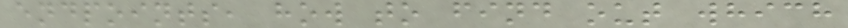endpoints, how to find out which
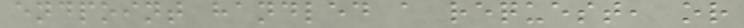endpoint handled a request, or
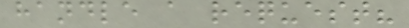handle a request?
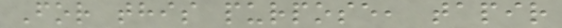For this purpose, tapir
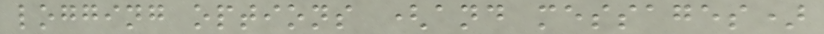logging options (and messages)
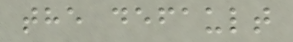the default
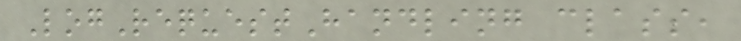LogRequestHandling class,
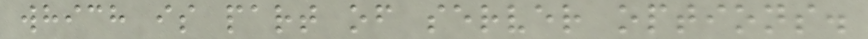which is part of server options.
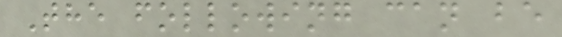The following can be
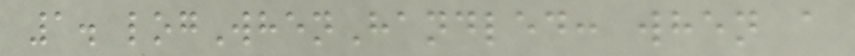1. logWhenHandled: when a
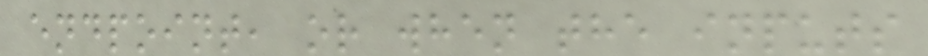endpoint, or when the inputs
